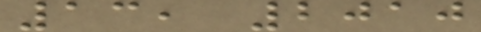13, 2010
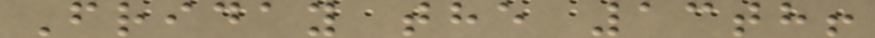Friday the 13th!
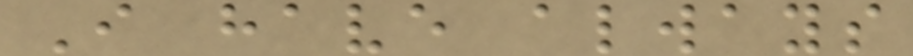I have always
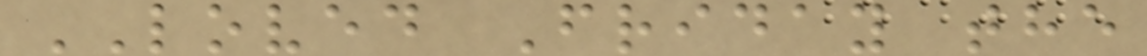LOVED Friday the
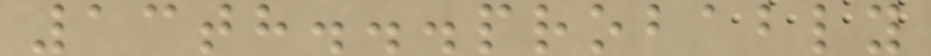13th...probably
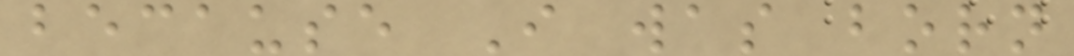because I was born
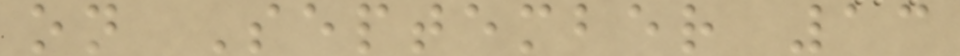on September 13
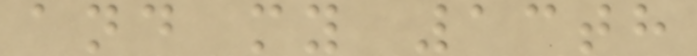and my 13th
